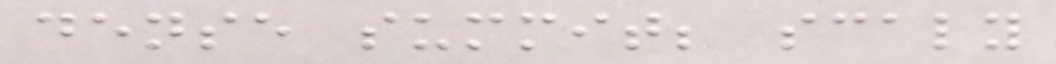dense summit; scaly
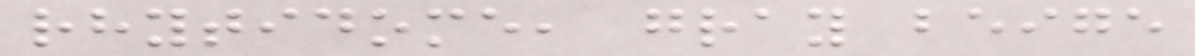rhytidome, gray beige
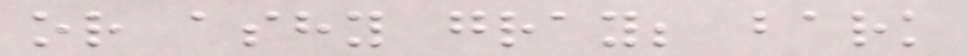or ashy gray; bark
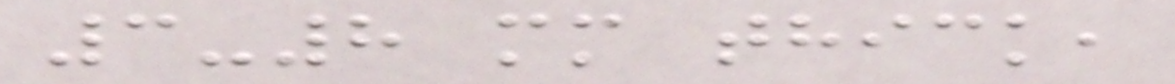3-8 mm thick,
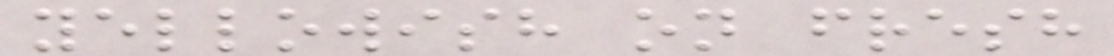yellowish on fresh
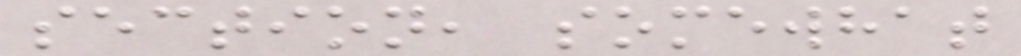section, somewhat
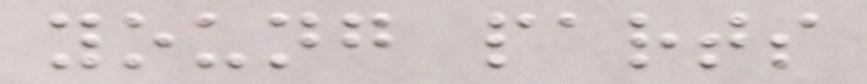young parts
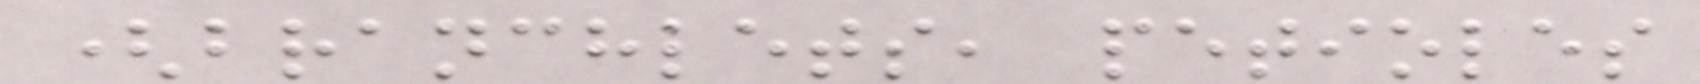(branchlets, petioles
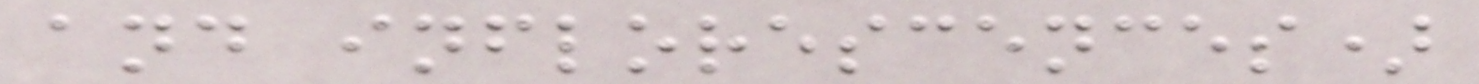and inflorescences)
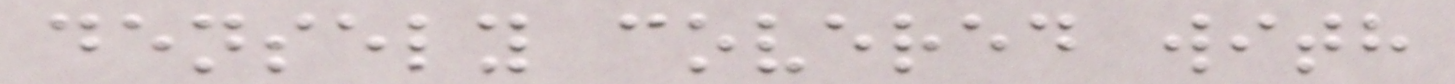densely covered with
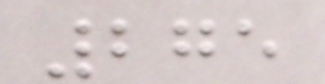275
